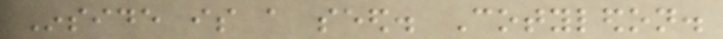Inside is a seed. Cotyledon.
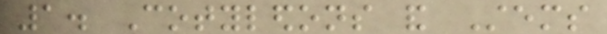1. Cotyledons and Stems
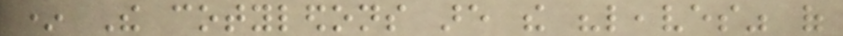* The cotyledons are the "leaves" of
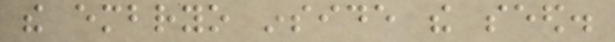the embryo inside the seed.
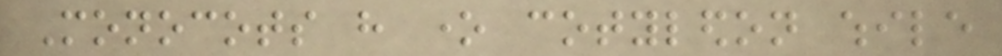Monocots have one cotyledon while
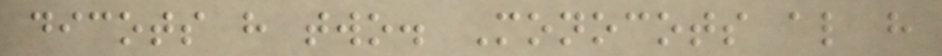dicots have two. Monocots also have
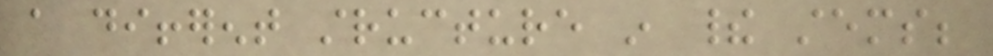a different structure in their stems;
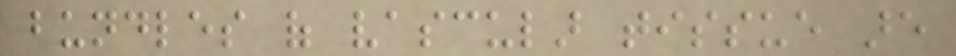bundles of vascular tissue are
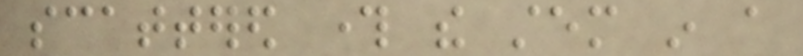scattered through the stem in a
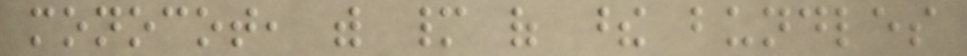monocot, with many of these bundles
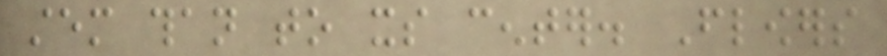stem than to its center. Flowers
